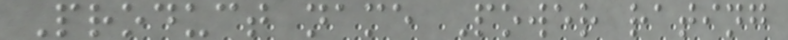Product name Power rating
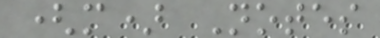(m) Notes
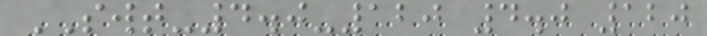SWT-4.0-120 4.0 120
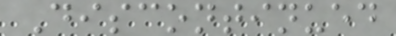Discontinued
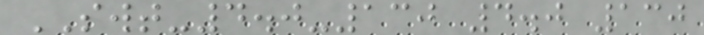SWT-4.0-130 4.0 130
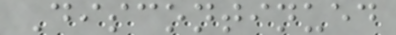Discontinued
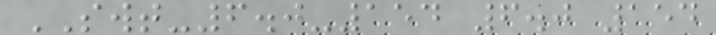SWT-6.0-154 6.0 154
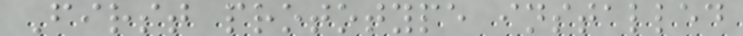First prototype installed
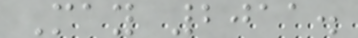May 2011.
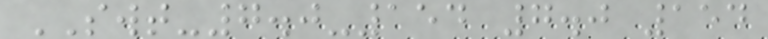SWT-7.0-154 7.0 154
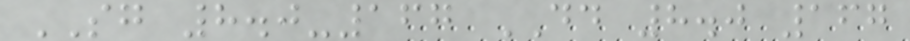SG 8.0-167 DD 8.0 167
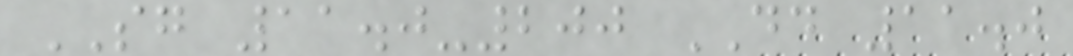SG 11.0-200 DD 11.0
